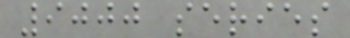9000 series
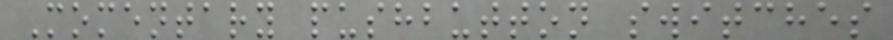Momentary pushbutton switches
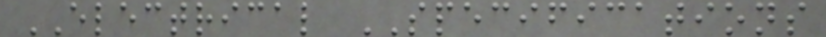ELECTRICAL SPECIFICATIONS
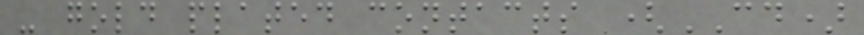- gold plated contacts (CD)
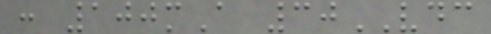: 100mA 30VDC
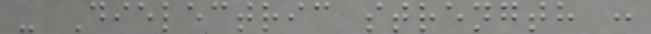- Dielectric strength :
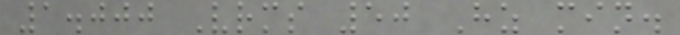1.000 Vrms 50 Hz min.
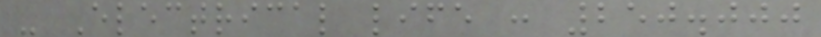- Electrical life : 250.000
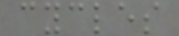cycles
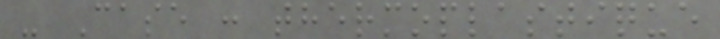- Case : thermoplastique
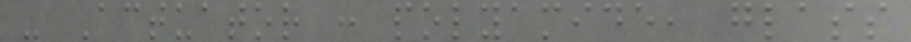- Actuator : polyamide, glass
